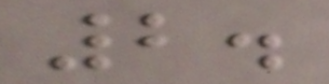2.
